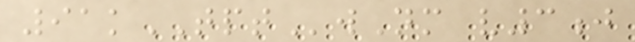91kTPTwNm v3j
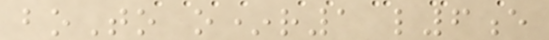boTo o*r1 l6e
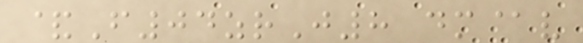&F04zrJ8 dm@v
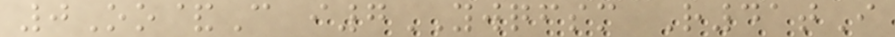0Oo&C i7YWQFSM R41tI
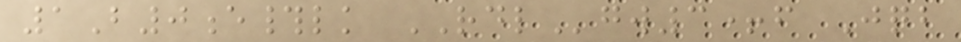1B0e#lk RDLgw3+f Jqb
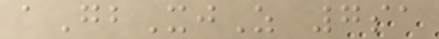aGbXjZ 7sa
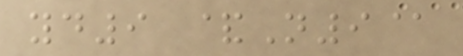yd9 &N9@
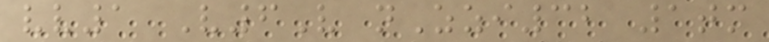vv1 V6V nZzi32 1tm
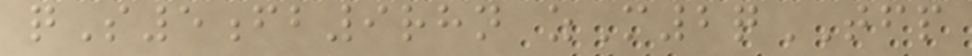qS5fb9rhn zM2qTFP
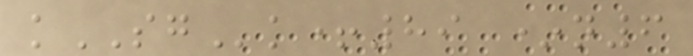kSGk+89 *n6
